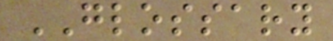GLOSSARY
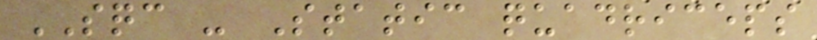SQC - Static quadriceps
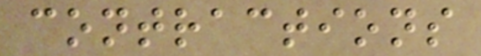contractions
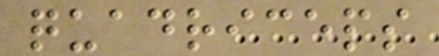quadriceps
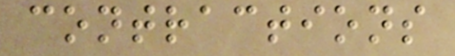contractions
